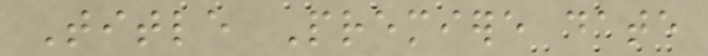Title Premiere date
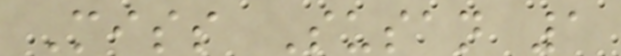Miss Susan 1
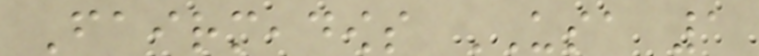Fairmeadows USA 1
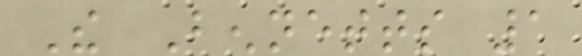The Bennetts 1
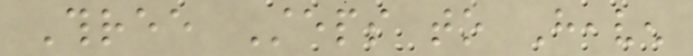Three Steps to Heaven
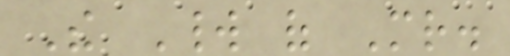The World of Mr.
